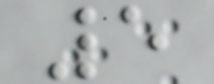5
